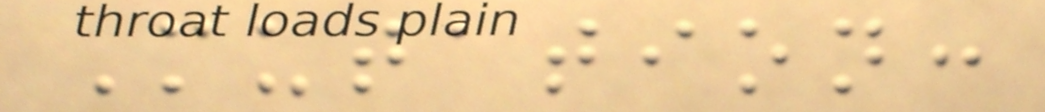Mutation:
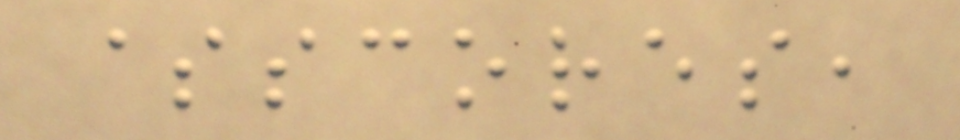$scores,
